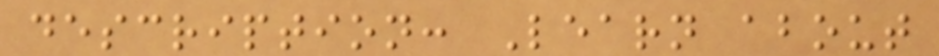description: Learn about
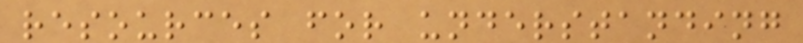resources for understanding
